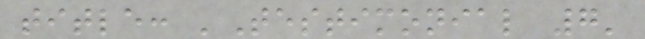title: 'Testimonial 7'
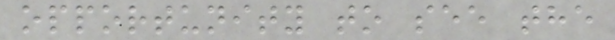opportunity to see the
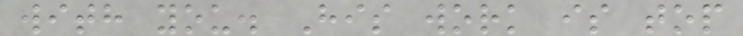with you. His work is top
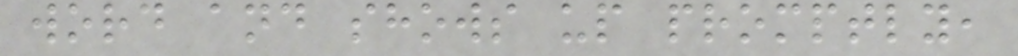word and shows up promptly,
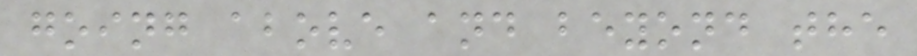going above and beyond the
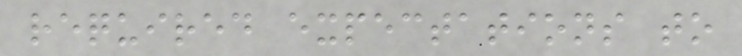required expectations to
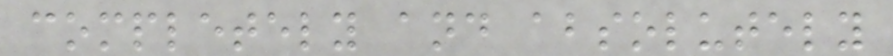completely and absolutely
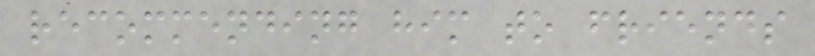recommending him to friends
